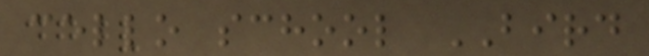cello school BIRD
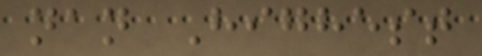nan Highest
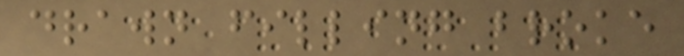drawn filling broke
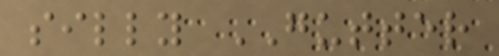silly GUTTER
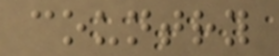country
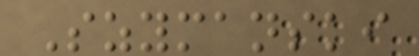Szymanski
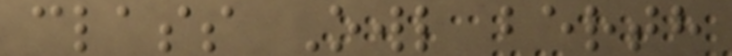class Owl berth
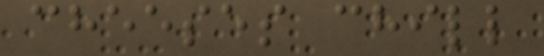cheeses chill
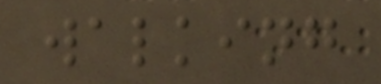walking
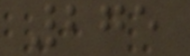275
